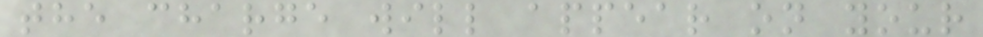the charge will appear on your
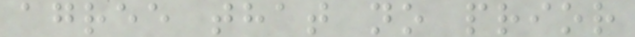agree that no prior
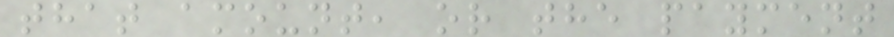that amount, or the payment
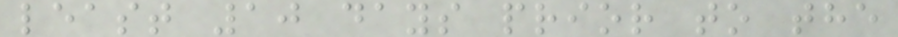least 10 days prior to the
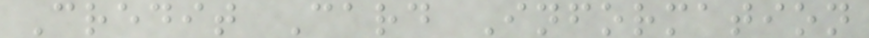Credit Card Information
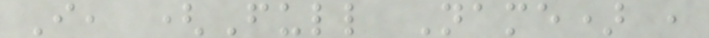I, (Full Name) ,
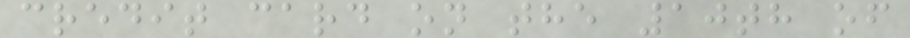credit card on the 10th of
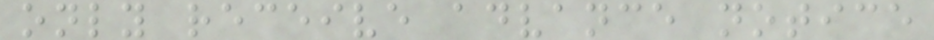only receive advance notice
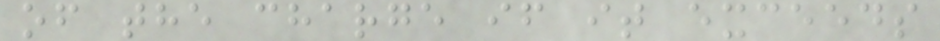of the charge if it exceeds
